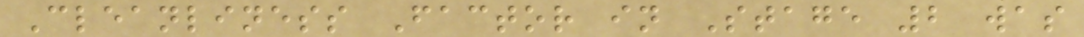Cleanliness Factor in Stage 2 was
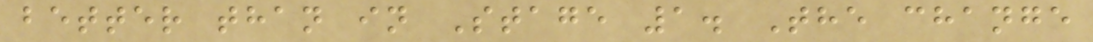better than in Stage 1. The change
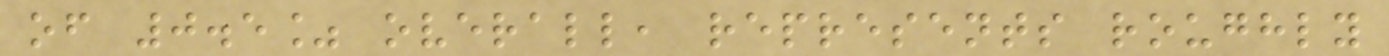of 0.5% overall, represents roughly
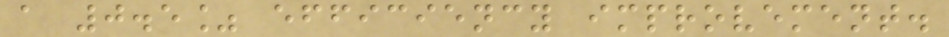a 0.5% efficiency improvement.
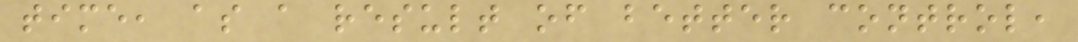time, as a result of better control,
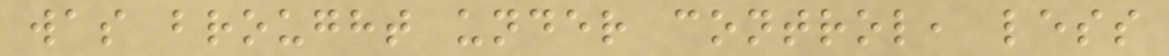was brought under control, less
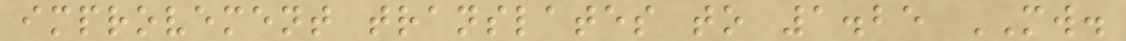improvement translates to 1.25 MW.
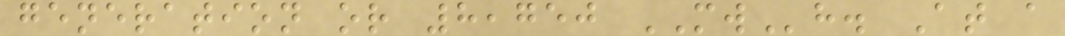generation or 8,750 MWh. At a
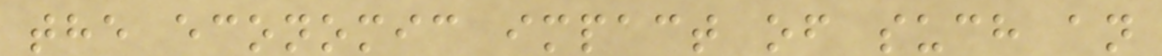the economic impact of such an
